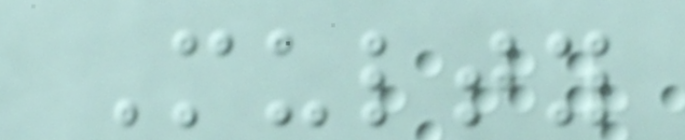Multy
